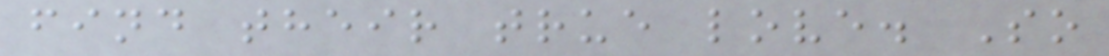find their true love. So
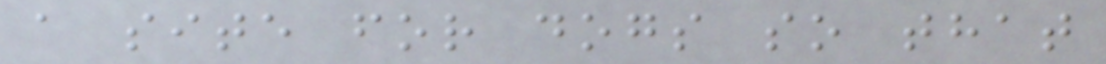a site for dogs so that
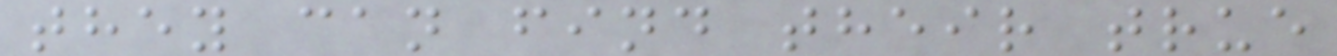they can find their true
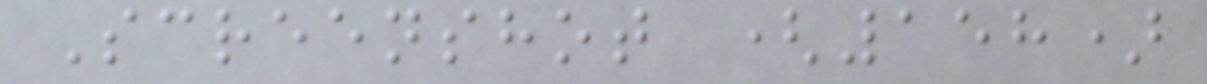Screenshot (158)
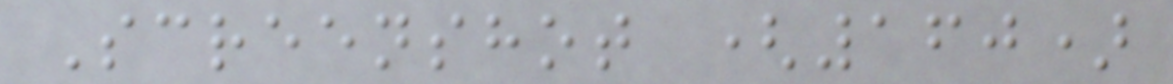Screenshot (160)
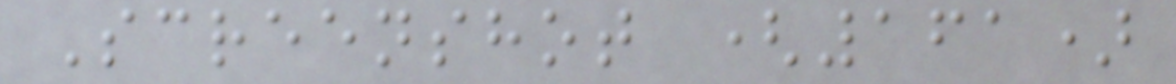Screenshot (161)
